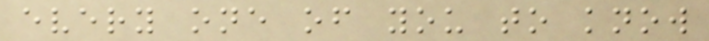every one of you to know
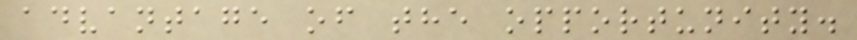advantage of the opportunity.
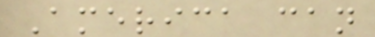America can
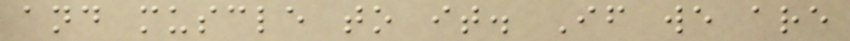and muscle to it. If we are
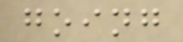going
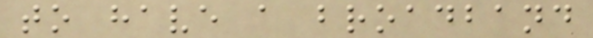to have a broadband
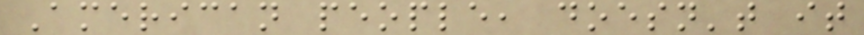American people, doesn't it
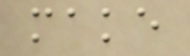make
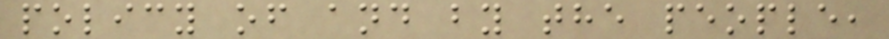policy of and by the people,
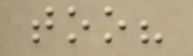too?
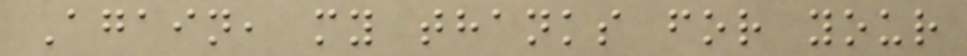Again, my thanks for your
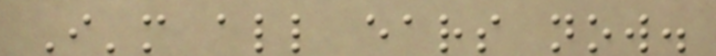I'm all ears now.
